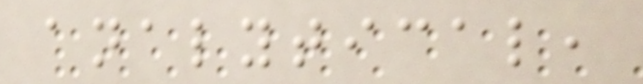analytical,
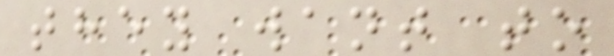they want to
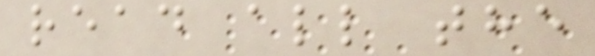read all the
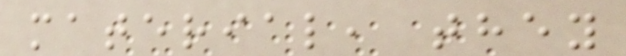material, they
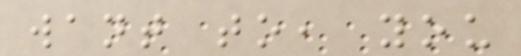want to, you
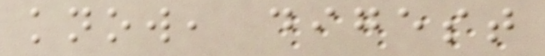know, digest
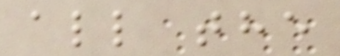all the
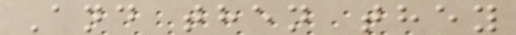And then they
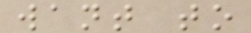want to
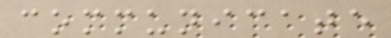communicate
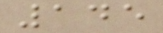145
